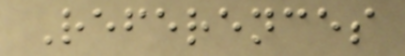References
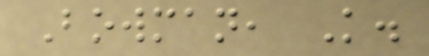Bowman, K.
